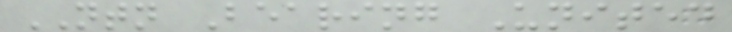NTN Bearing United
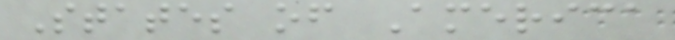States of America
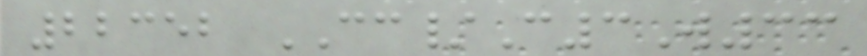22352 CC/C3W33
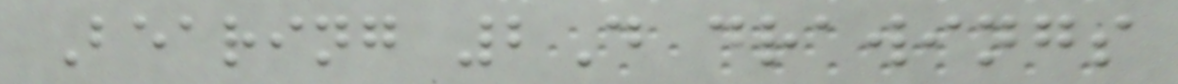Bearing 2D drawings
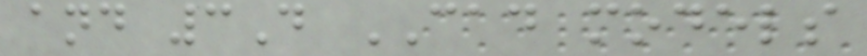and 3D CAD models
